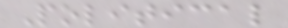Political
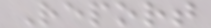Report
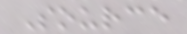Source
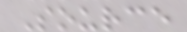Source
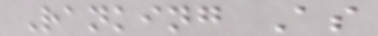Ranking As
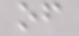of
